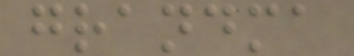grandma
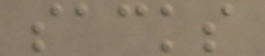sacks
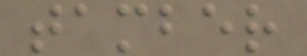tamber
